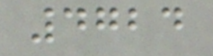4724
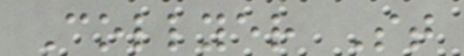Collyer St
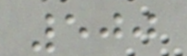500
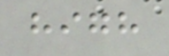high
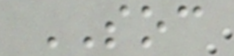SOC
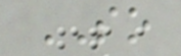SO
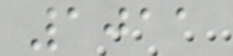1011
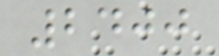2400
